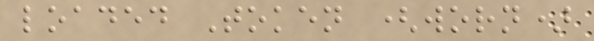loaded Token (worn)
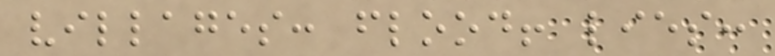villages: flood! lies:
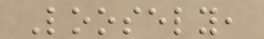Loosely,
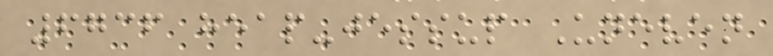6736 heap-jessup Uneven
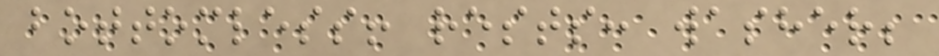bottomless! rests: washer;
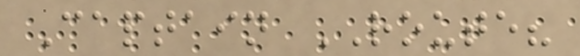Captain ROUTE?
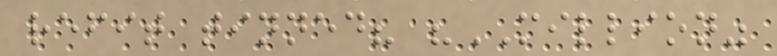refit tinned? "MILLION"
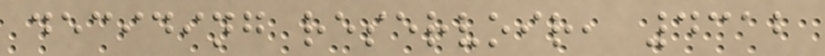deciding reservoir, 4312
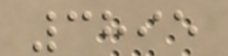3895
